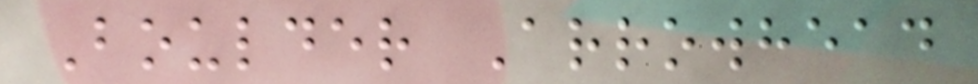Boulder Arrowhead
